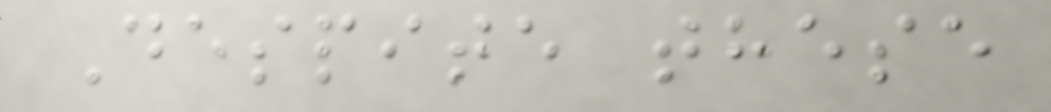Despite these
